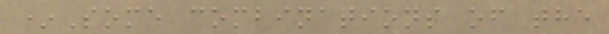*Some combinations of the
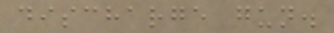discharge gun.
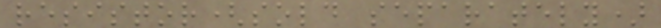resistor(sold separately)
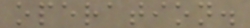operation.
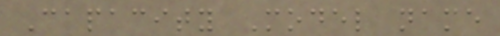Capacity Model name
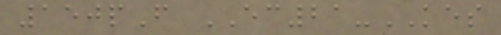150pF EC21-KES
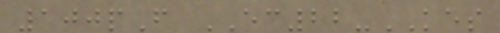100pF EC22-KES
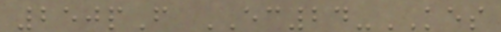250pF EC24-KES
